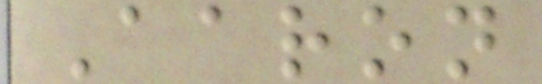Aaron
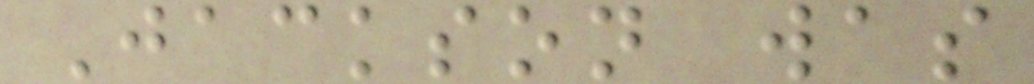Jackson was
